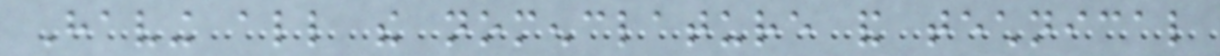Having all the nomenclature and technical
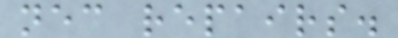necessary repairs.
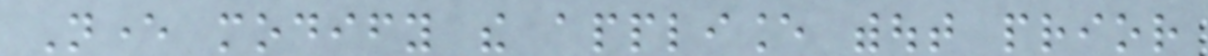Never modify the appliance without prior
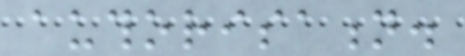authorisation.
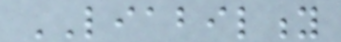LIABILITY
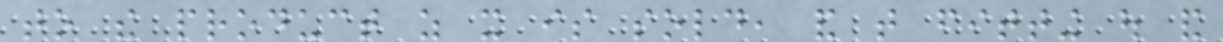to the product as it is sold, and that fitting out and
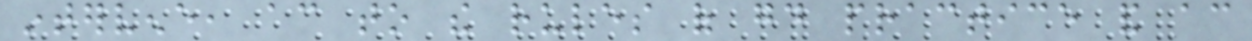intervene, according to the rules of good practice and according
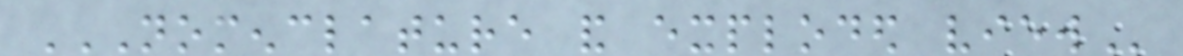NOMENCLATURE AND EXPLODED VIEW
